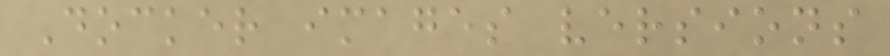Docker images versions
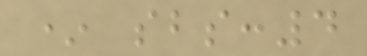* sbs:4
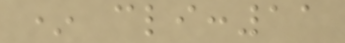* cli:11
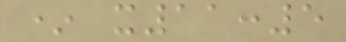* x11:5
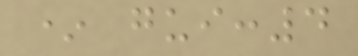* gui:4
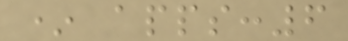* apps:6
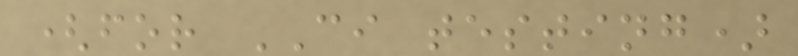(for CI testing)
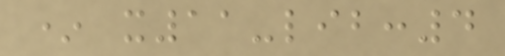* x11-lib:4
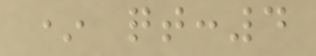* qt:4
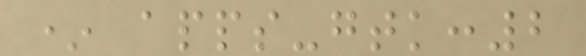* apps-gtk:2
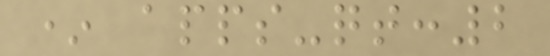* apps-qt:2
